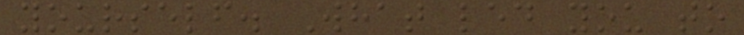yourself. What led you to
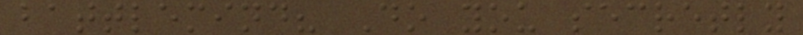battlemind? Do you secretly
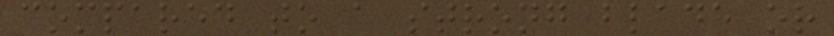compared to a strong blade or
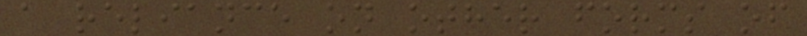a reliance on other forms of
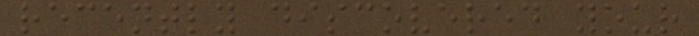recently discovered your
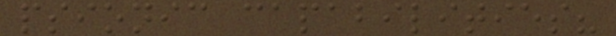psionic capabilities?
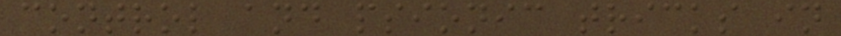control and psionic tricks in
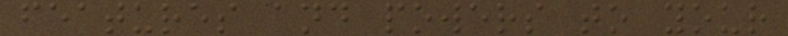features and powers to your
